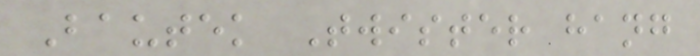Bautek Twister hang
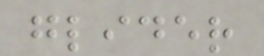glider
